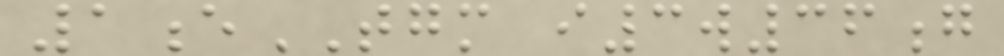1eTGM i3w36g
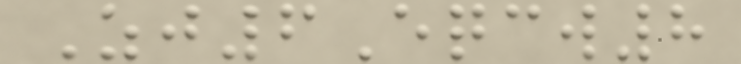Zj6Eqcw8
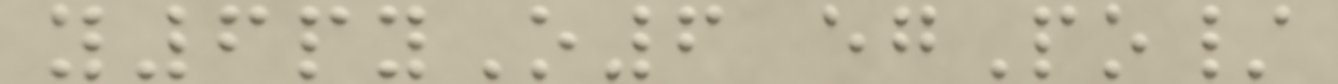y6pyO6 egPo/
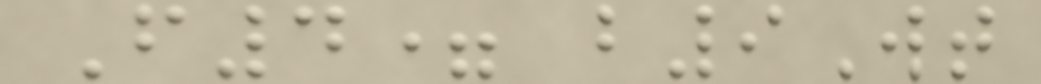F4= b9Wt
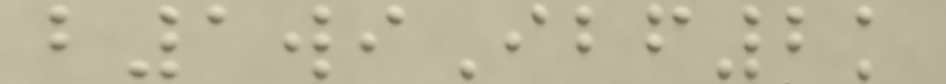b1wiIbf2k
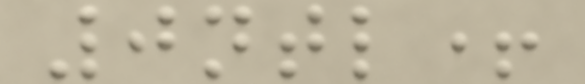0ntl+
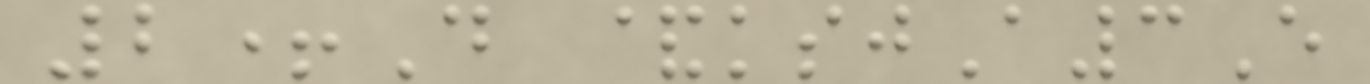2+D &ksjA3E
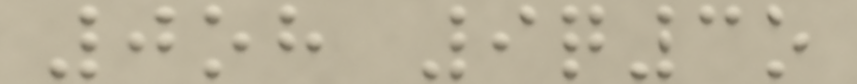0oh 9q3o
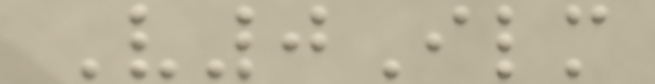V0Ilm
